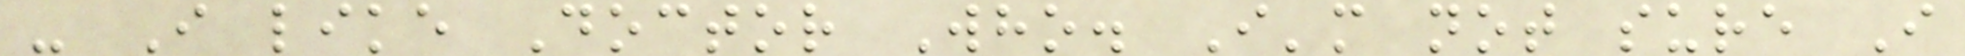- I like Doctor Who. I'm not sure I
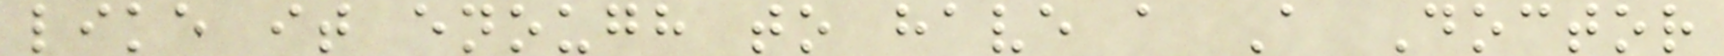like it enough to have a A Doctor
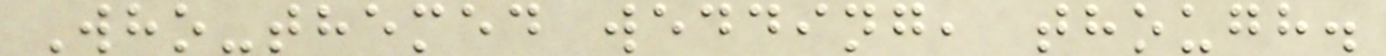Who-themed wedding, though.
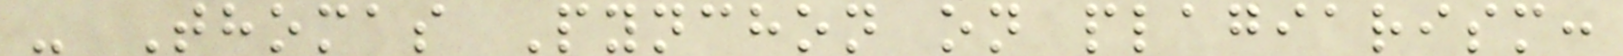- Thomas Pynchon on plagiarism:
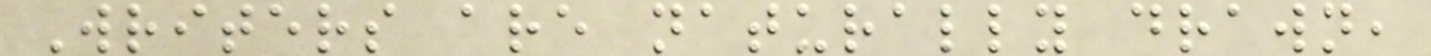Writers are naturally drawn,
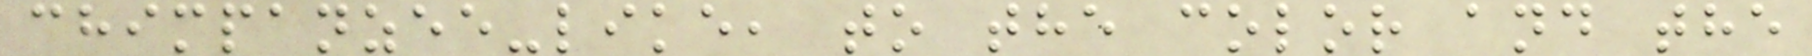chimpanzee-like, to the color and the
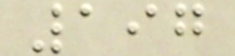197
